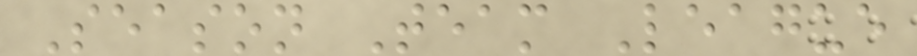Season Team League
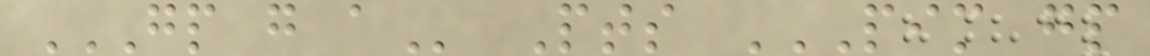GP G A Pts PIM GP
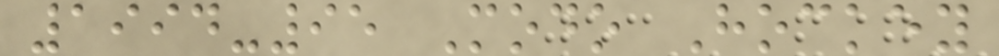1994-95 Modo Hockey
